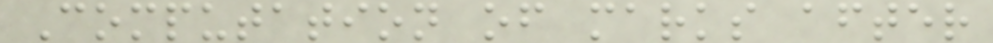Computation of marks after
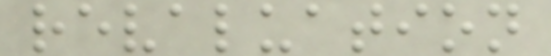revaluation
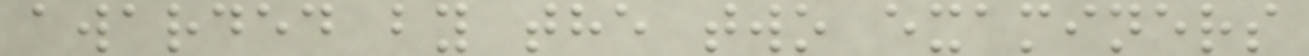awarded by the two examiners
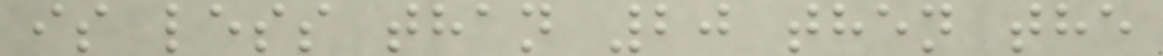is less than 20 then the
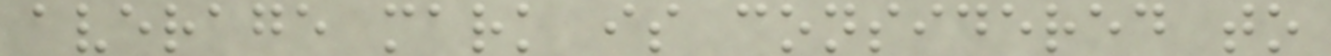average mark is considered to
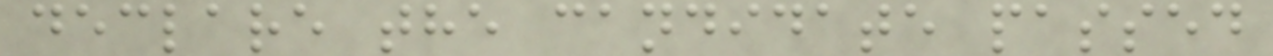declare the candidate passed
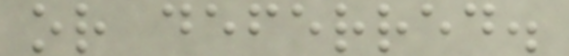or deferred.
